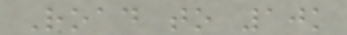Road to 10k
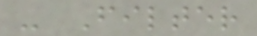- Filter
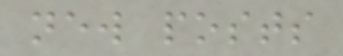new posts
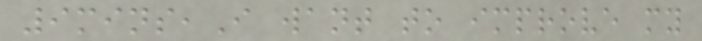9mins,I want to improve my
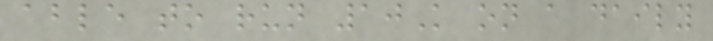able to run 10K on a daily
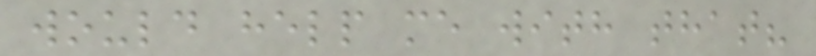would help me with that?
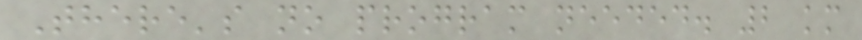There's no program needed. 2 km
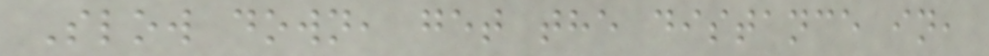Slow down, get the distance in,
